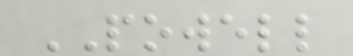POWELL
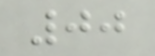00
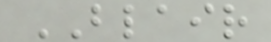BLAIR
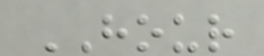HOUR
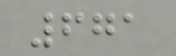671
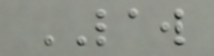LAW
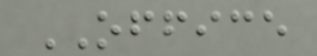OFFICE
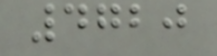4720
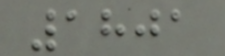1801
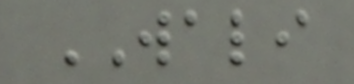WALI
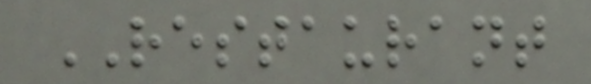RESTAURANT
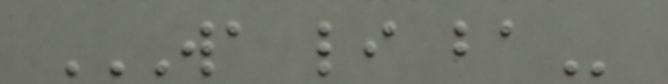WA LI BA
